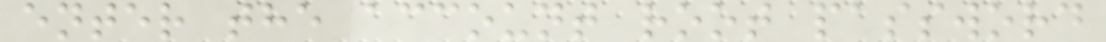enter the account root password
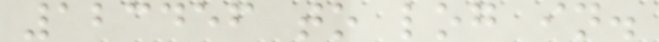123456 to log in.
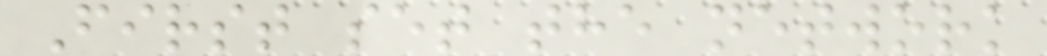First set the network
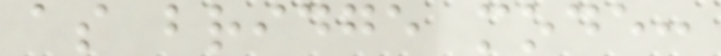as bridge mode:
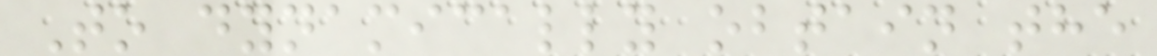To dynamically obtain the
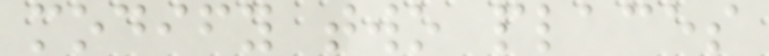modify two places
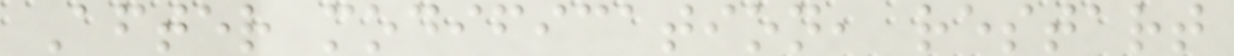After modification, restart
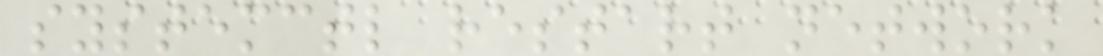systemctl restart network
